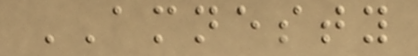AMNESTY
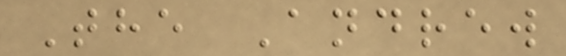The Andrew
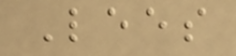Lees
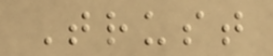Trust
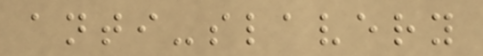anti-slavery
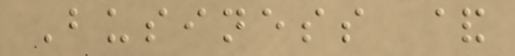Business &
